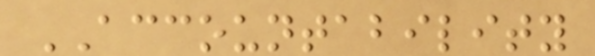ACCOUNTABILITY
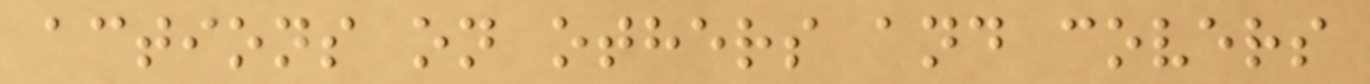actions on others and covers
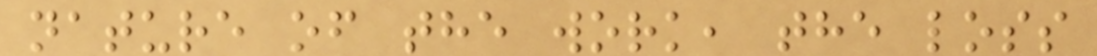nature of the work, the loss
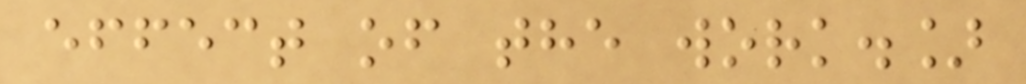effect of the work.]
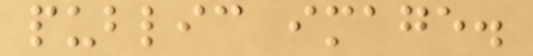public image.
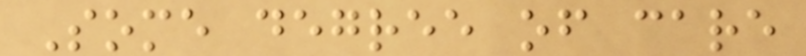Some degree of care
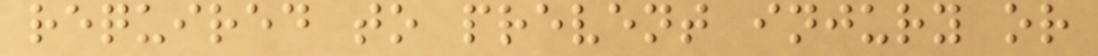required to prevent injury or
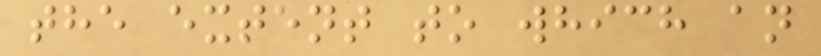the extent to which an
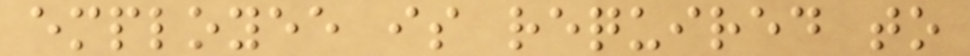employee is required to
